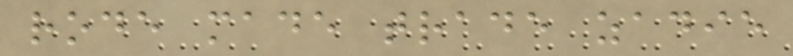rode made trade zadie
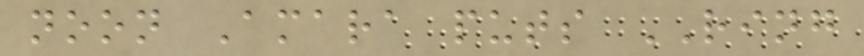noon Amara puts RING
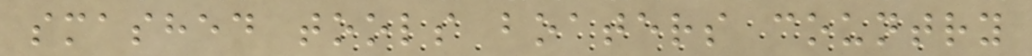smashed tools boaters country
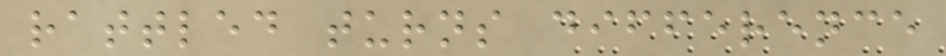rattled turns difference
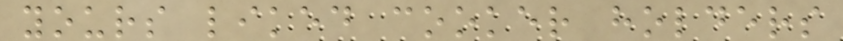yours liked cooker holders
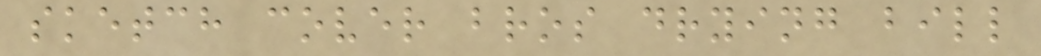sketch cover bros drying bill
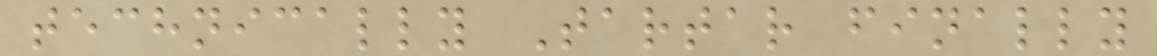technically Tartar finally
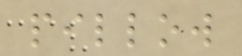pillow
